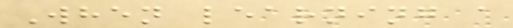When learning a
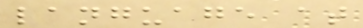language at
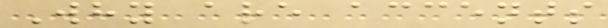Why are accents
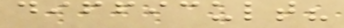difficult?
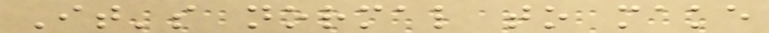It's normal to make
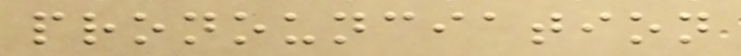pronounciation
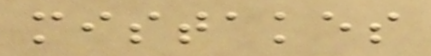mistakes
